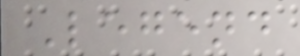Legend
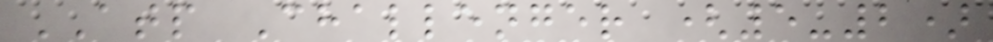ATP Challenger (5-2)
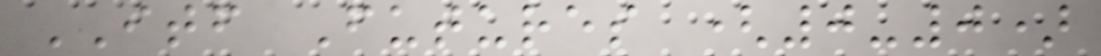ITF Futures (0-0)
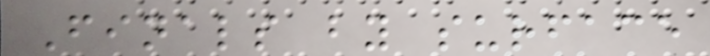Finals by surface
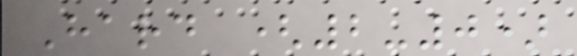Hard (2-0)
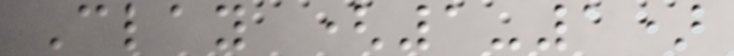Clay (1-1)
